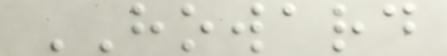HOWARD
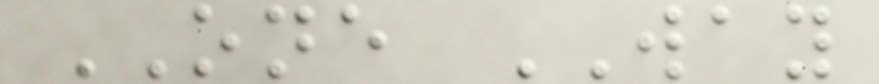ONE WAY
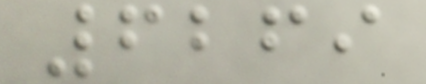6269
